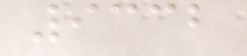9332
